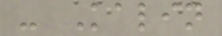- Kalin
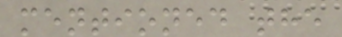mentioned the
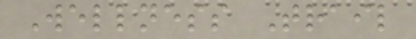Wellness Trail
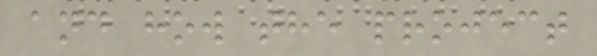and how the project
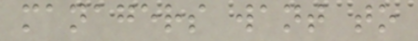managers want to
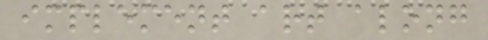implement art along
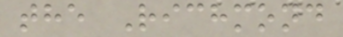the Richmond
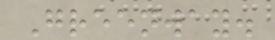Greenway.
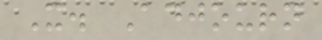X. Adjourn
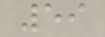59
